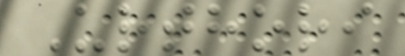Urthori
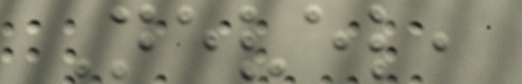Nevel,
